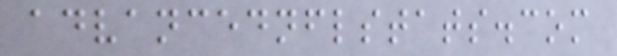advancednflstats.com
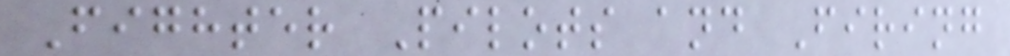Fighter Pilots and Firing
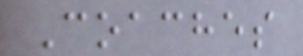Coaches
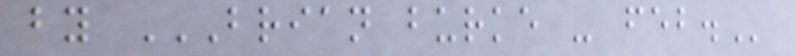by BRIAN BURKE - FEB.
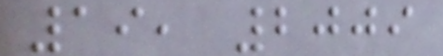19, 2009
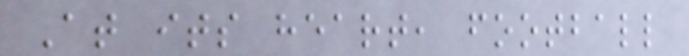At its heart, football
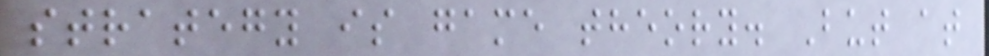strategy is game theory. But at
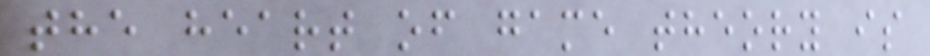the heart of game theory is
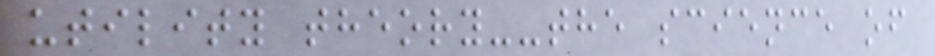utility theory--the science of
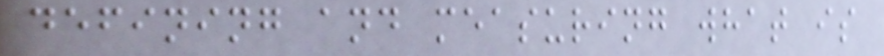defining and measuring what is
